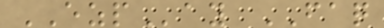EZPay FAQ
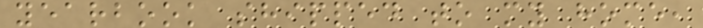yearbook shipped to my home,
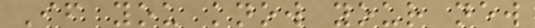If you know your new
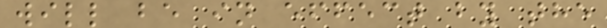will be in effect by the
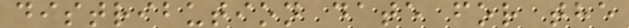distribution date for the
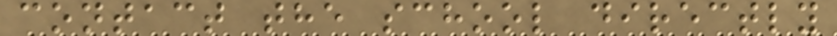contact the school directly
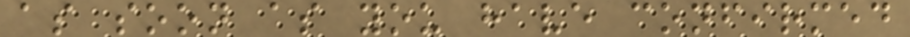as soon as you have confirmed
